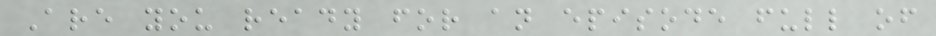Are you ready for an episode full of
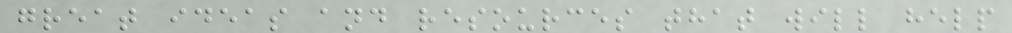great ideas and resources that will help
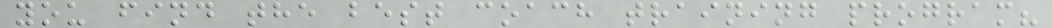you find the best coach training program?
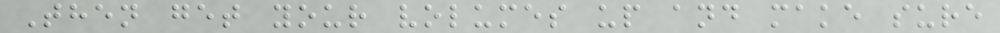Then get your volumes up and make sure
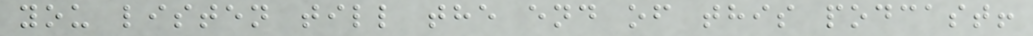you listen till the end of this podcast!
